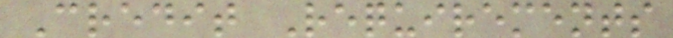Credit Requirements
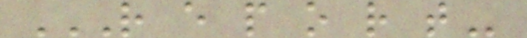R E P O R T
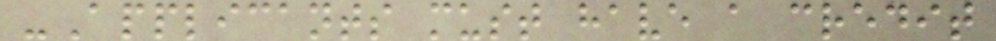-Applicants must have a credit
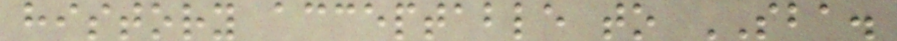history acceptable to SBA.
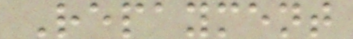Repayment
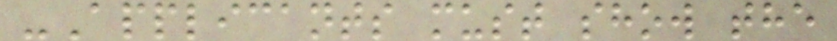-Applicants must show the
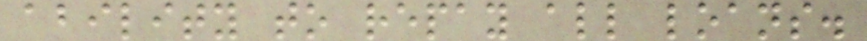ability to repay all loans.
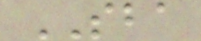SBA
